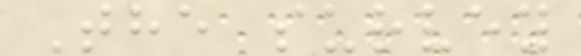The survey
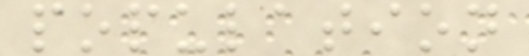population
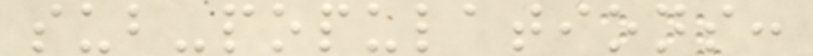sub-populations:
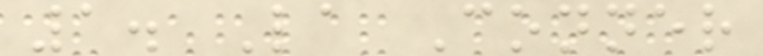1. La Conner
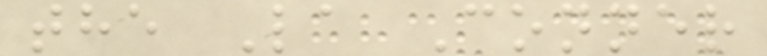the La Conner
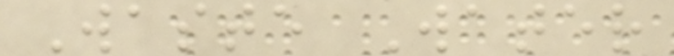Waste Water
